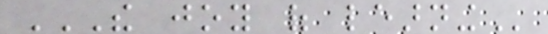THE JOY OF LEARNING
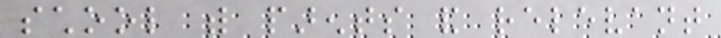school with parents and relevant
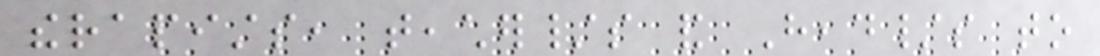therapists, teacher/s and Head/s to
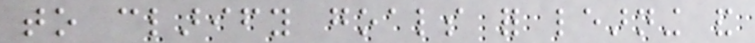to clarify goals for learning and
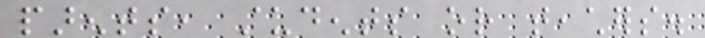parents, students or teachers.
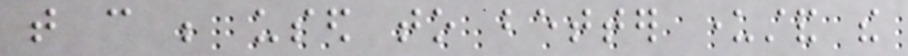that can be used to better understand the
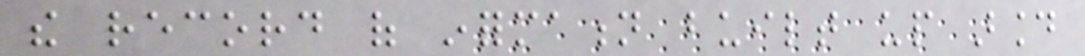the record of information built up around
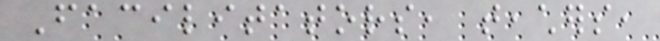Facilitators, teachers,
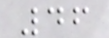46
